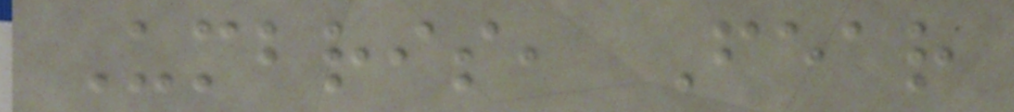Umbris, Fear
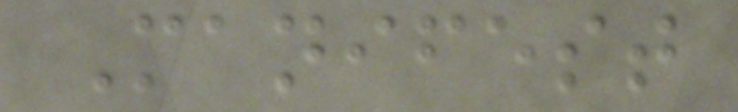Manifest
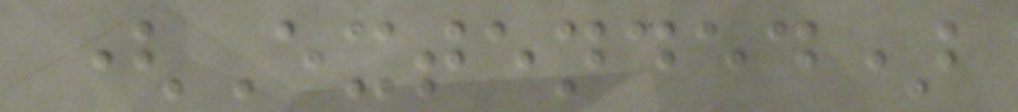(Extended)
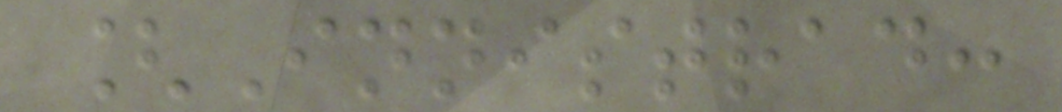[Innistrad:
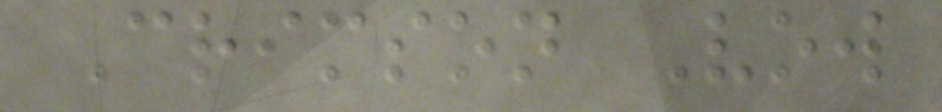Crimson Vow
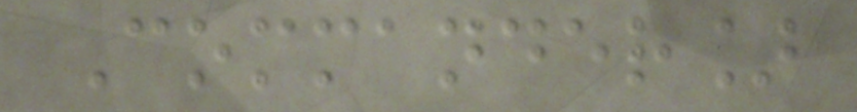Commander]
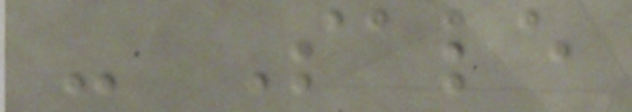- Sale
